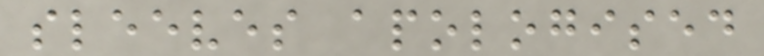sleeves apologised
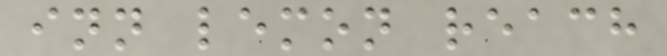inn lemon reach
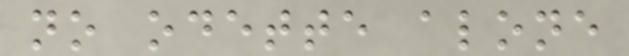no odette alone
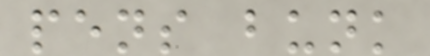pens bunk
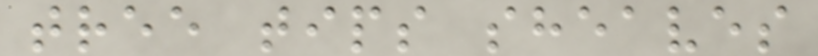tree tips sheaves
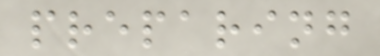preparing
